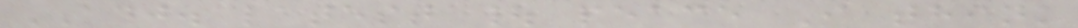ADJ. latest | peace I think
